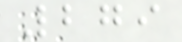279
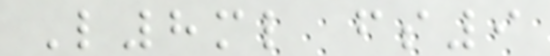L8ml fs9
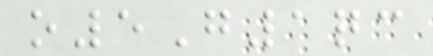o5G1qc
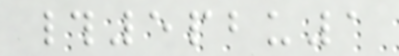#5pbu1
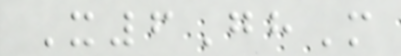X6GhM
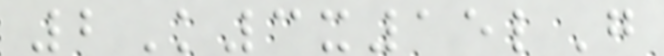2K3x15lG
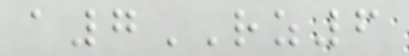a7RZ6
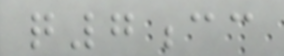q7cc
